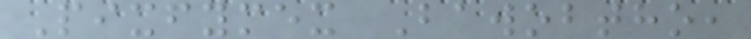Pixfymex Bawobtho,
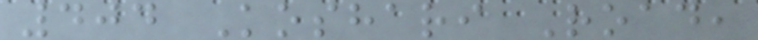404 Koshari Road,
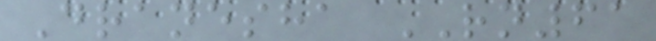Dranesha RN61
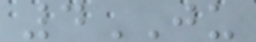4JU
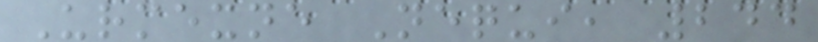Urmexne Nequi, 244
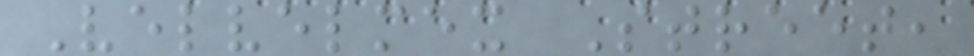Velvelmex Street,
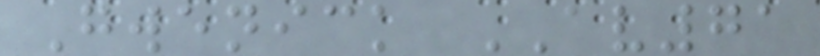Gwenick AV71
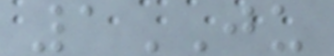1JU
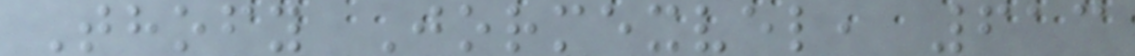Thofy Jormexvel, 613
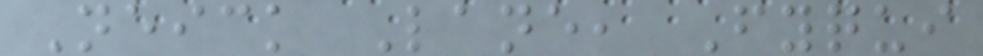Neick Lane, Fyqui
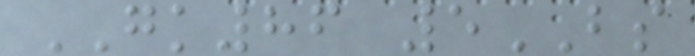GK86 5BS
